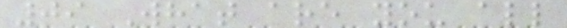09 What are you all
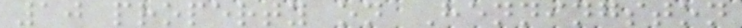10 property on Henningston
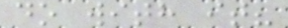do with it?
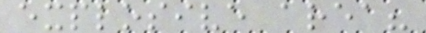explosive area?
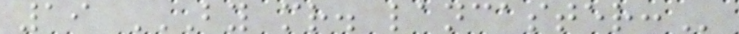19 BY MR. LANCASTER:
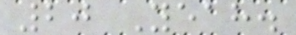20 Yeah.
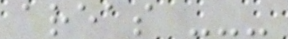areas ---
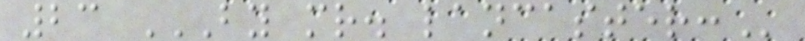23 BY MR. LANCASTER:
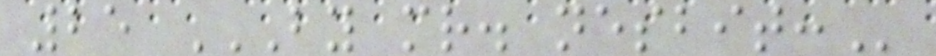25 BY MR. NESBIT:
